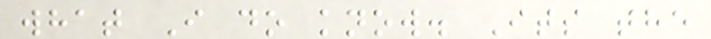what I do know. Its the
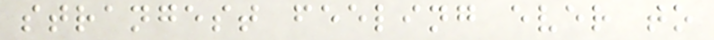strangest feeling ever to
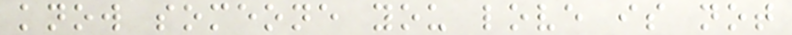know someone you love is not
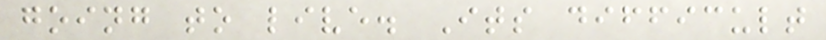going to live. Its difficult
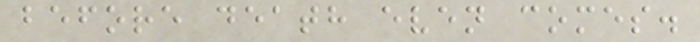before death even comes.
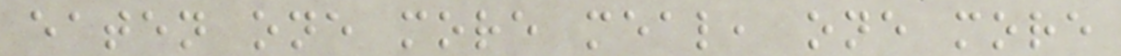eaten one more meal, one more
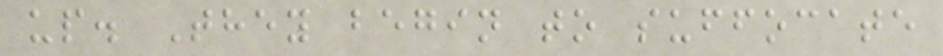up. They begin to suffocate
